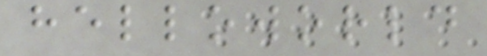helloworld
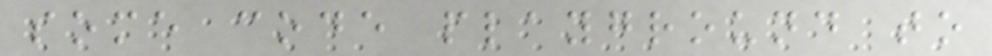some code playground to
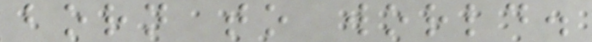born to world.
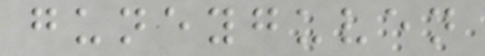guneyguven
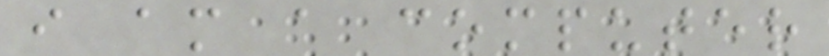i am a computer
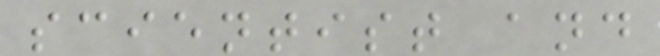scientist and
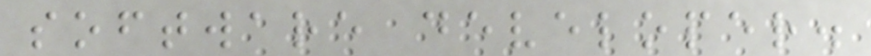software developer.
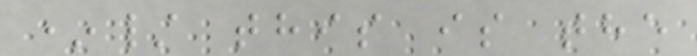*/ this is the
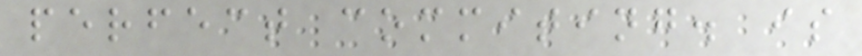perfect commiting. is
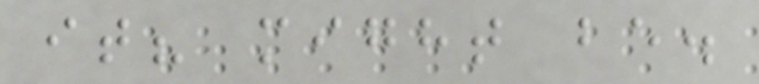it? might be.
